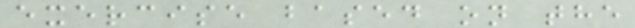exercise based on the
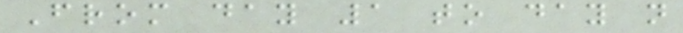From day 1 to day n
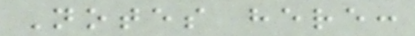Notes here:
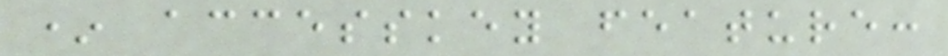* accesskey feature:
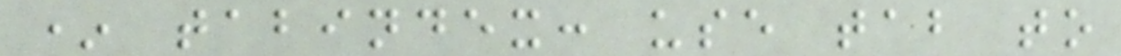* tabindex: use tab to
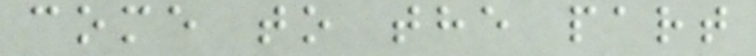come to the part
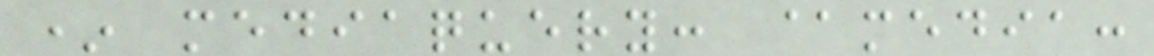* mediaquery: @media:
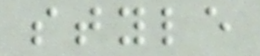style
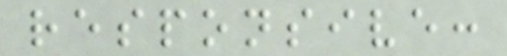responsive:
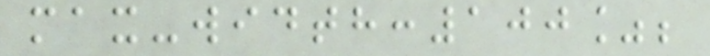max-width:100%;
